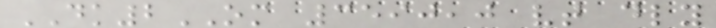DK2OM 3590,0 vt dly
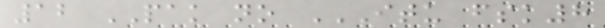12 PAK no ITU FSK8
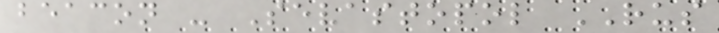beacon - Sevastopol RUS
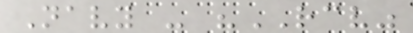Navy - "RCV"
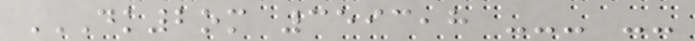DK2OM 3593,8 --- --
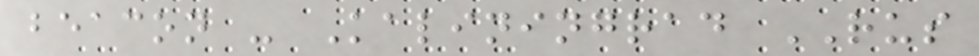beacon - Kaliningrad RUS
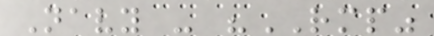Navy - "RMP"
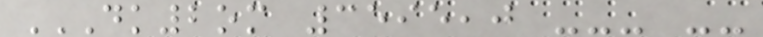DK2OM 3595,0 --- --
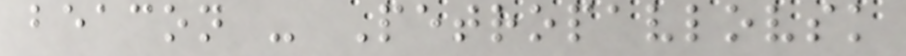beacon - Petropavlovsk
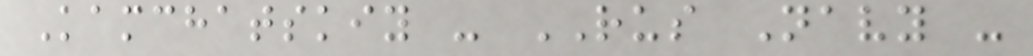Kamchatskiy - RUS Navy -
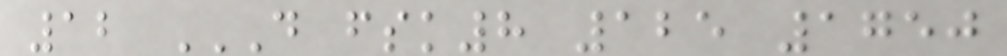12 D FSK8 125 1750
